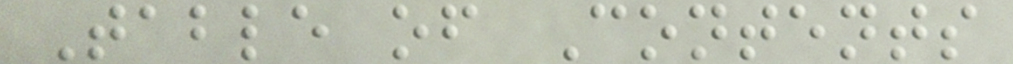Table of Contents
